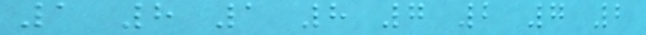1 8 1 8 7 2 7 2
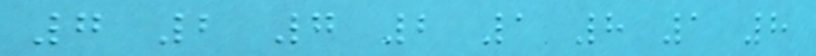7 2 7 2 1 8 1 8
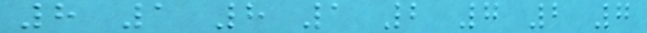8 1 8 1 2 7 2 7
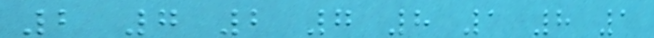2 7 2 7 8 1 8 1
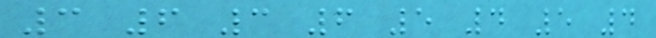3 6 3 6 5 4 5 4
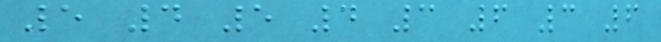5 4 5 4 3 6 3 6
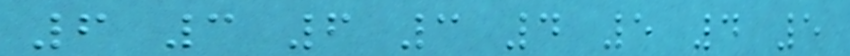6 3 6 3 4 5 4 5
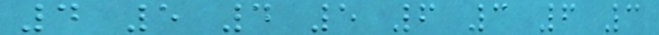4 5 4 5 6 3 6 3
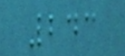243
